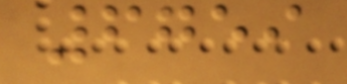6759
